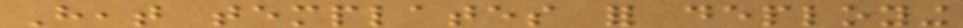Heat templates for deploying
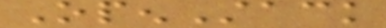OpenStack
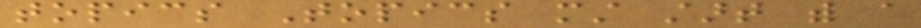topics Topics must start with a
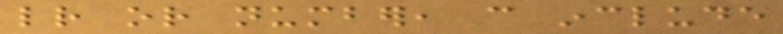letter or number, can include
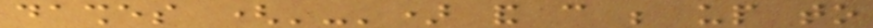dashes ('-') and can be up to
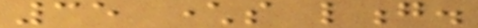35 characters long.
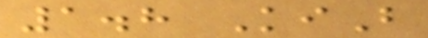1.8 KiB
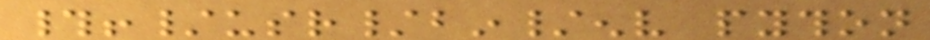#!/usr/bin/env python
